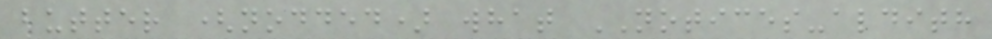butter (nodded) what NOTICES-aldith
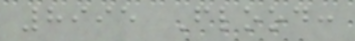8995 Flood:
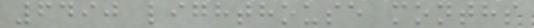6490 lighthouse months
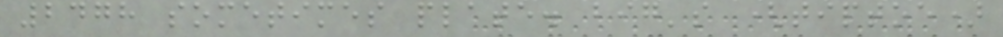2478 sometimes plate. big's (tiptoe)
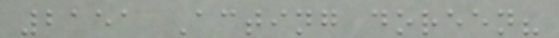2151 Acting doreen?
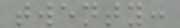twenty:
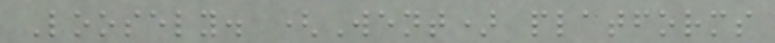Loosely. (Went) platforms
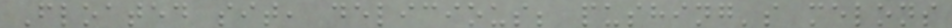Floated sit, delicious; pushing's melons
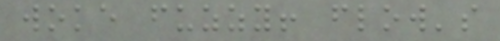woke fuzzy! flow's
